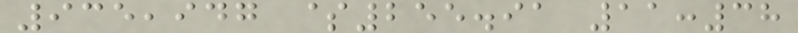935,947 $255.91 11:38
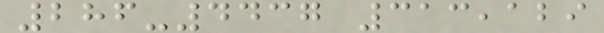286-4437 313,129
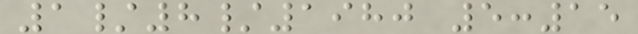1/8/1980 5:15
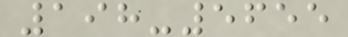198-5655
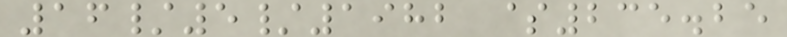16/5/1982 $235.25
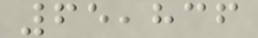65,836
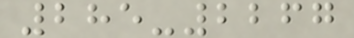285-2267
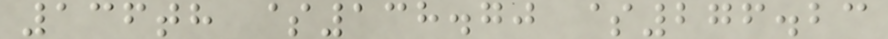136th $138.70 $276.23
